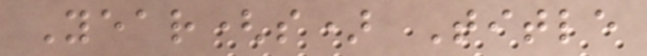Year(s) Title
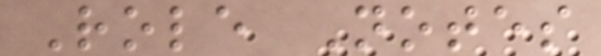Role Notes
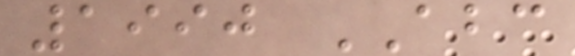1990 ABC
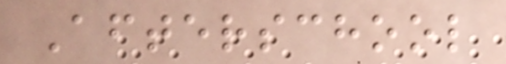Afterschool
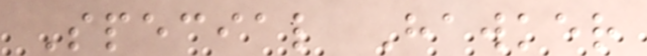Special Hawker
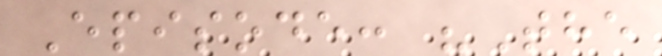Episode: "The
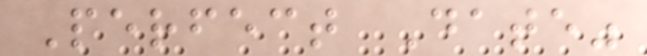Perfect Date"
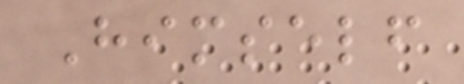Himself
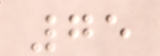75
